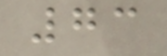73
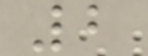2
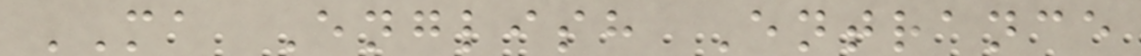MA English Entrance
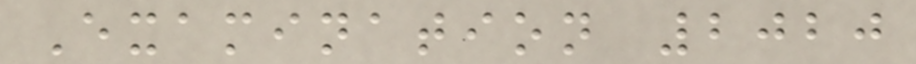Examination 2020
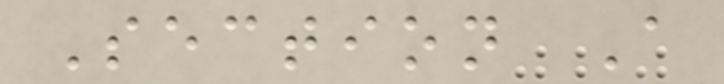Section A
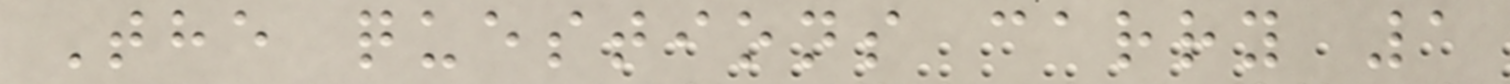The questions carry 1
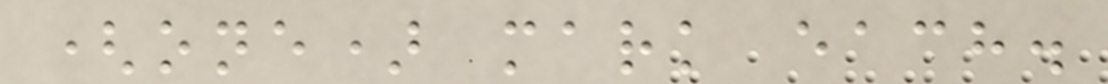(one) mark each.
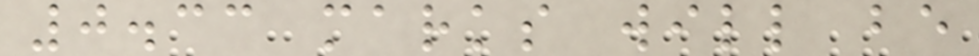0.33 marks will be
